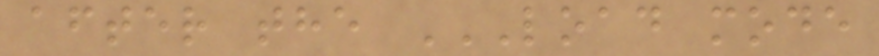after the LOAD MODE
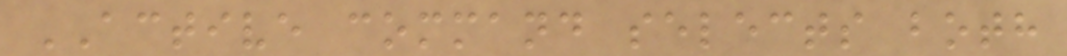ACTIVE command selects both
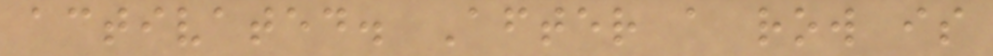activated. After a row is
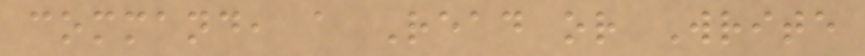command, a Read or Write
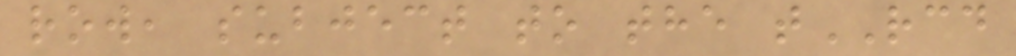row, subject to the tRCD
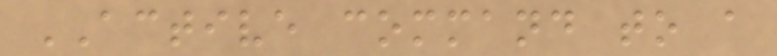ACTIVE command to a
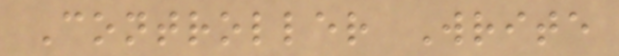Controller Write
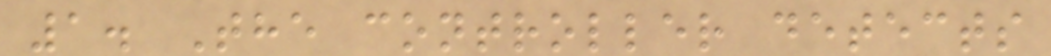1. The controller detects
